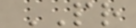PR
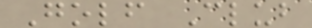Golf Club
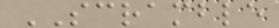SCRAMBLE
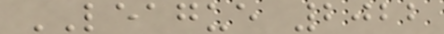LEAGUE 2022
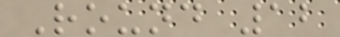Round 12
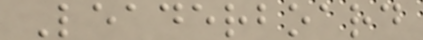Leaderboard
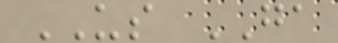US GA
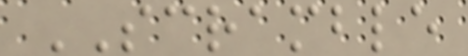SCRAMBLE
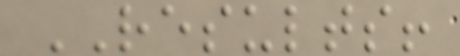RESULTS!
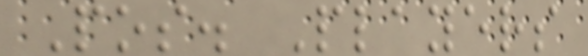Pos. Players
